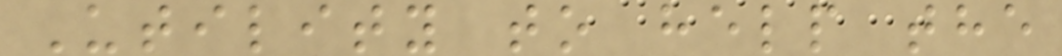Utility to help the
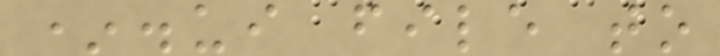*.ui file to
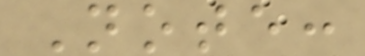Note:
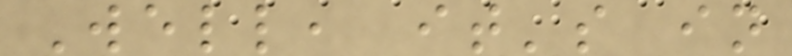Well, it's in
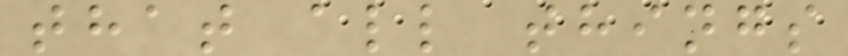that all things
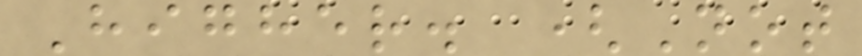Higher. (Not
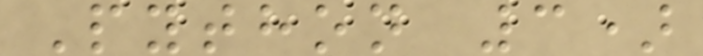Python 3)
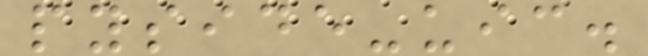pyside-uic.
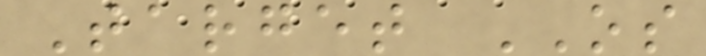Target OS
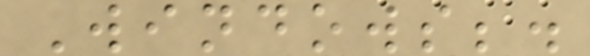Windows;.
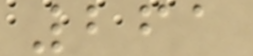261
